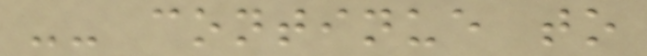-- continue to
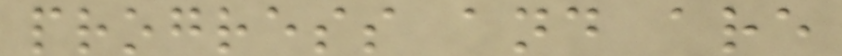progress and are
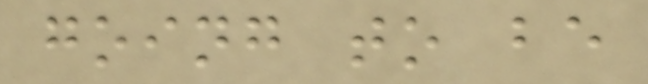going to be
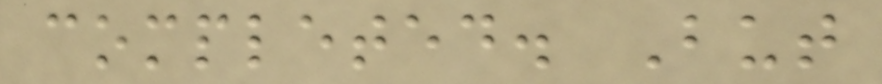completed. But
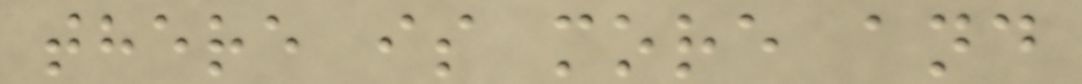there is more and
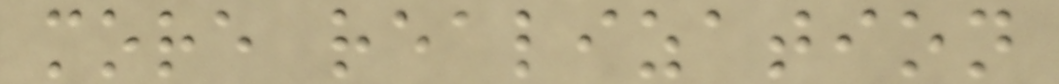more realization
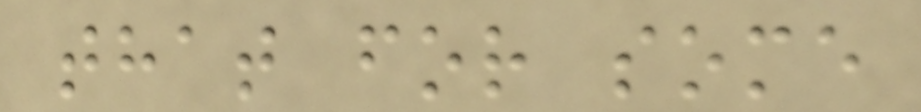that for some
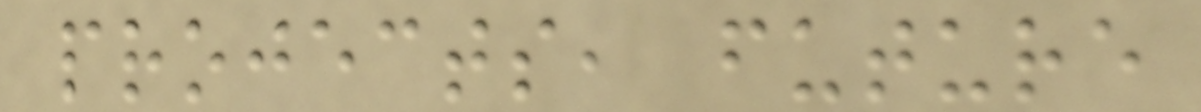projects, future
